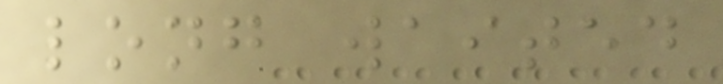long waited
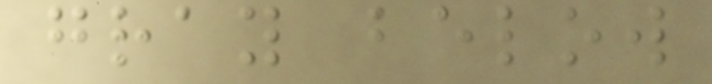gray below
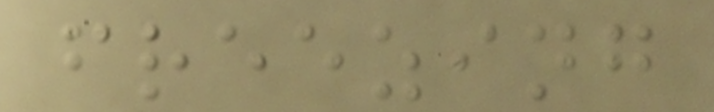freezing
